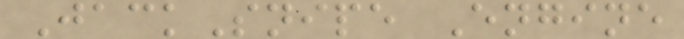JackSnipe Engine
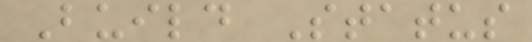Build Status
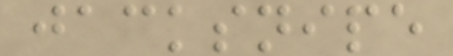jacksnipe
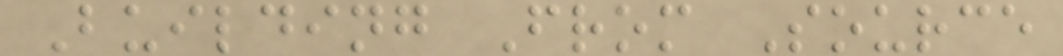Building From Source
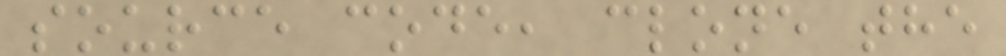source code, clone the
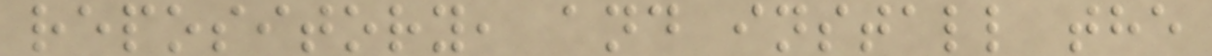repository, and install the
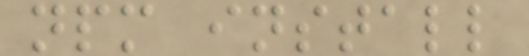npm install
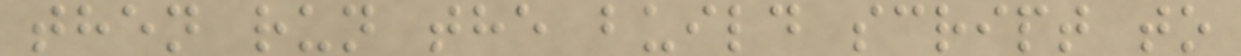then run the build script to
